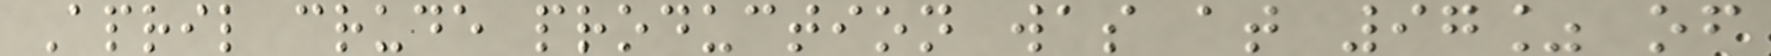April crude production was at 97% of
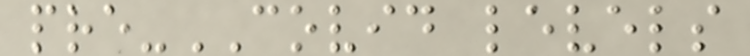pre-COVID levels
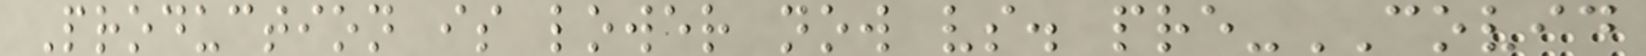Production is lower now vs. pre-COVID
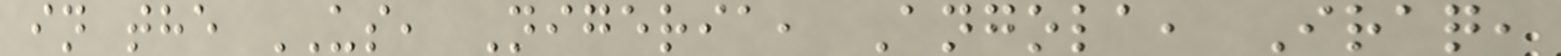in the US, Nigeria, Angola, Iraq,
